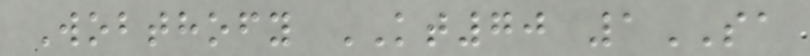Wobthofy KT70 1SA
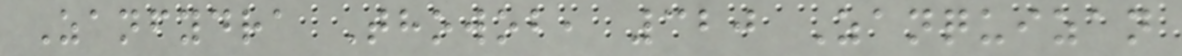Zanfydra Thowob, 320 Zanquizan
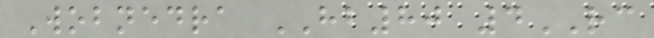Wobnedra HB80 4RC
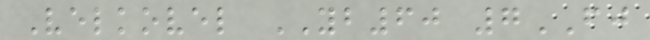Velkovel YB60 7FJ
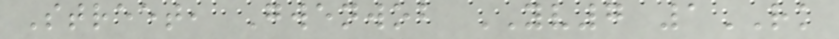Street, Gwenwob YV7 1RK
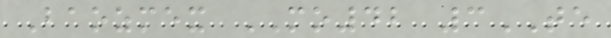Baozmex MO42 3TE
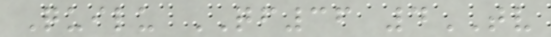Quilu QF36 4TV
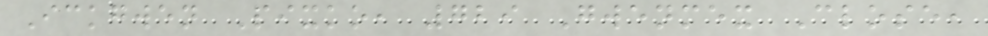Ickgwen Pixko, 729 Gwenmex Close,
